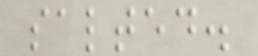salted.
